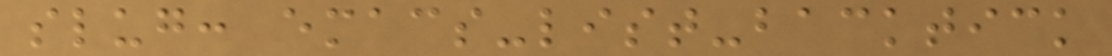slug: emacs-list-backtick
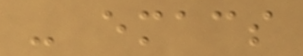- emacs
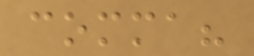comma?
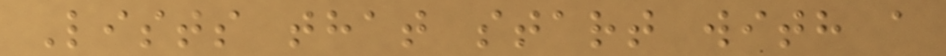Lists that start with a
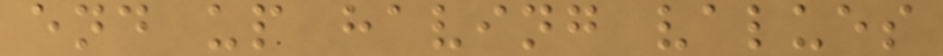end up having values
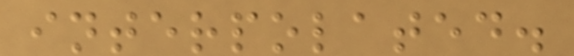interpolated.
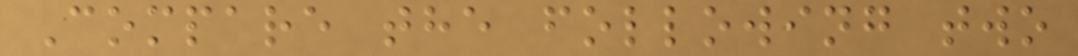Compare the following two
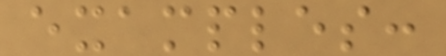examples:
